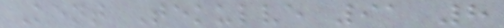Kent Tekulve 91 8
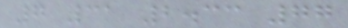7 31 2.33 77
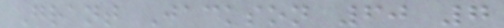Grant Jackson 60 7
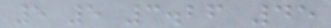5 5 3.26 45
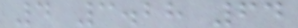4 3.28 64
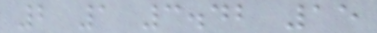2 1 3.42 15
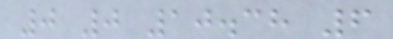0 0 10.38 6
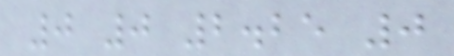0 0 2.25 0
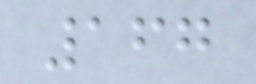167
